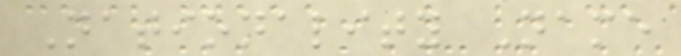Nationality Name
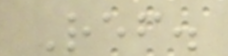Ref.
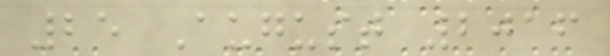25 August 2016
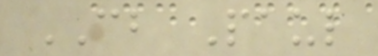CB Paul
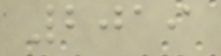2019
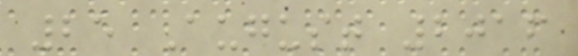25 August 2016
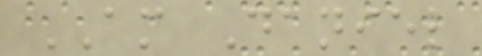AM Daniel
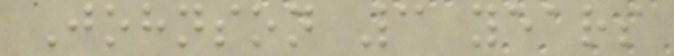Johnson 3 years
